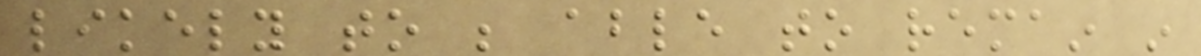likely to be able to remain in
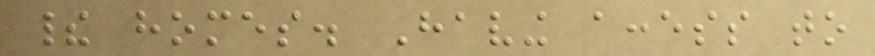their homes. Having access to
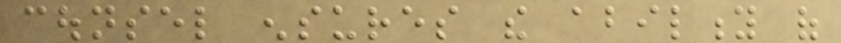counsel ensures the ability of
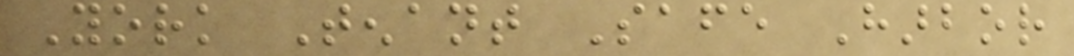York Tenant Safe Harbor
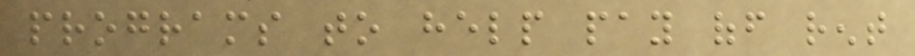programs to help pay off rent
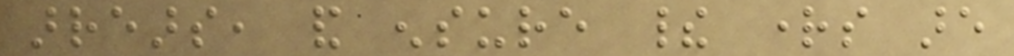arrears, and ensure their rights are
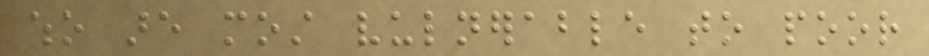who are most vulnerable to poor
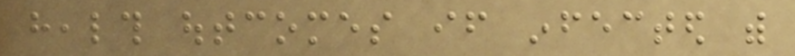health outcomes if infected with
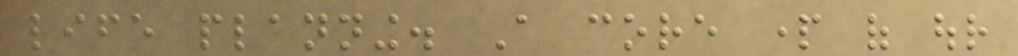life planning. A core part of our
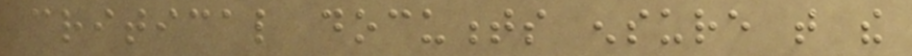critical documents ensure that the
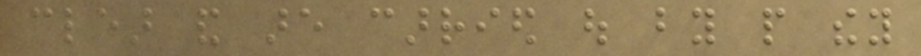clear and are carried out by people they
